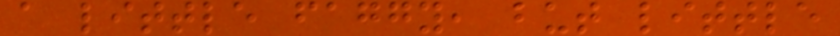a little faggy, but little
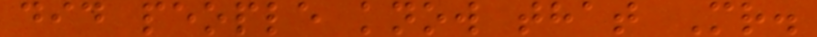did people know that Mr.
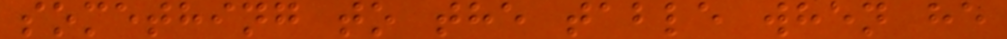something to the table when he
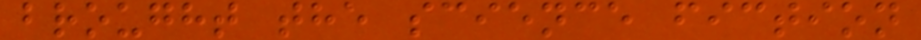brought the science fiction
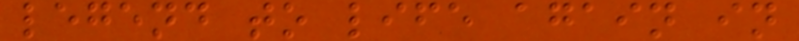legend to life again in
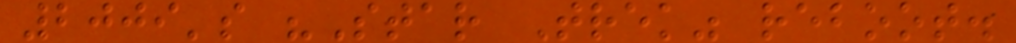2009's "Star Trek" reboot.
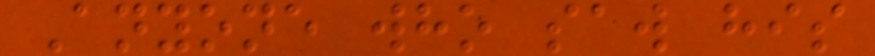Anyone who saw his
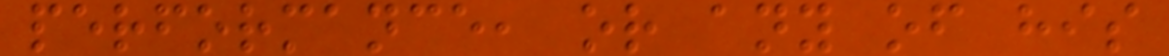performance, or any of his
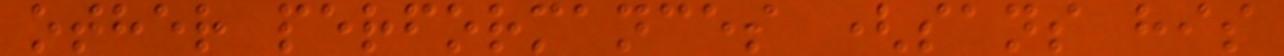other performances (sans his
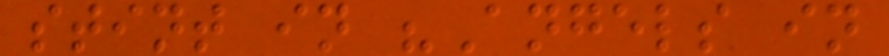stint in "Angels in
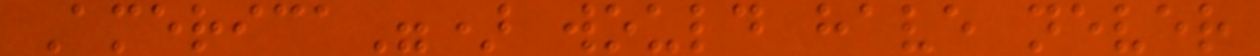America") would have never
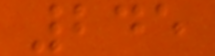245
